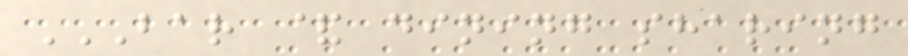BAR & DINING SHARING
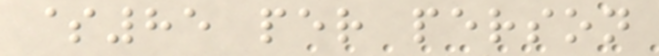$85 per person
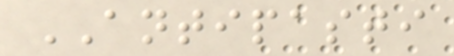ANTIPASTI
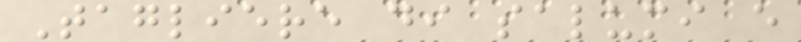Tagliere di salumi e
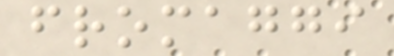fromaggi
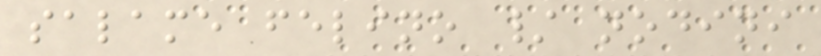salame felino / nodini
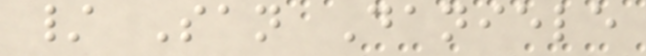/ San Daniele
